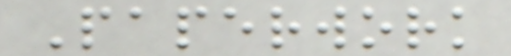Paperwork
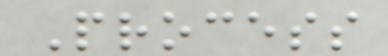Process
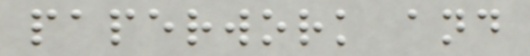paperwork and
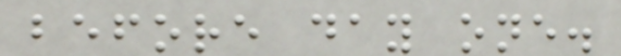before day one.
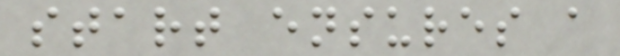start ensures a
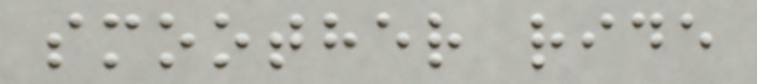smoother ride
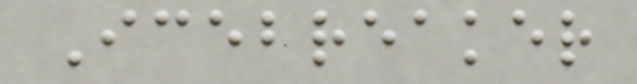Icebreaker
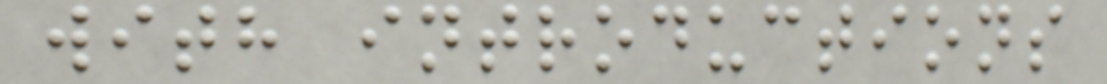with introductions
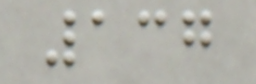137
